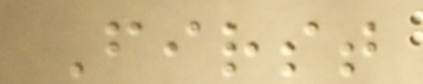First
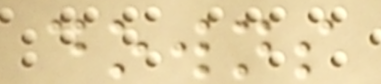downs
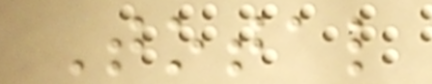Total
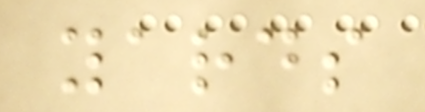yards
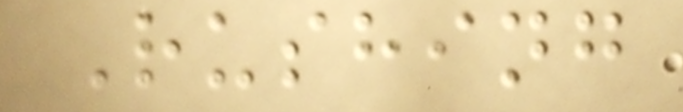Rushing
